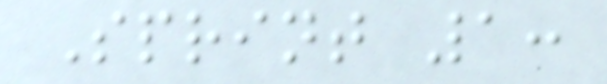Sprint 1:
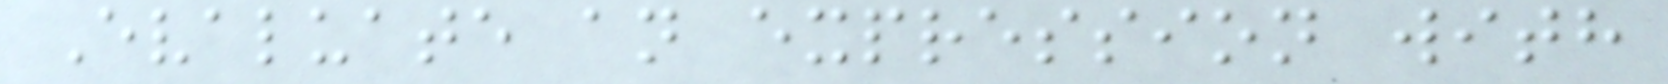Evaluate an expression with
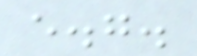e.g.
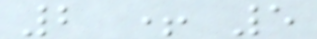2 + 5
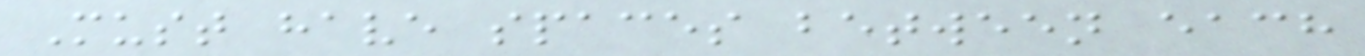Must have spaces between each
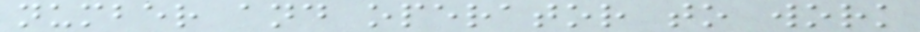number and operator to work
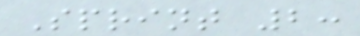Sprint 2:
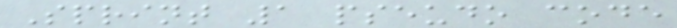Sprint 1 pseudo code
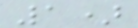1)
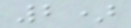2)
